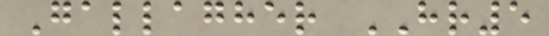Gallagher HR5
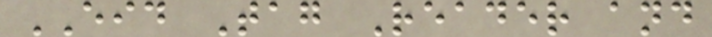EID Tag Reader and
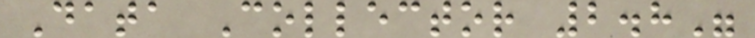Data Collector 2.8"
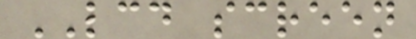LCD screen
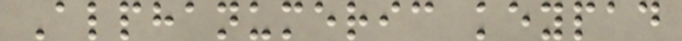Alphanumeric keypad
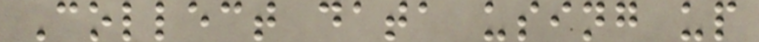Collect data using up
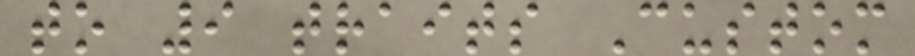to 9 traits Custom
